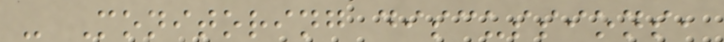- Monitoring discussions,
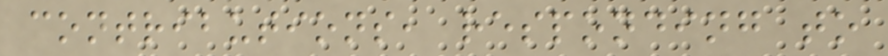contributions, responding to
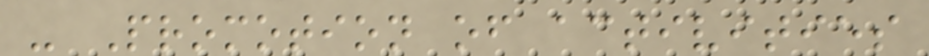- Promotion of activities
